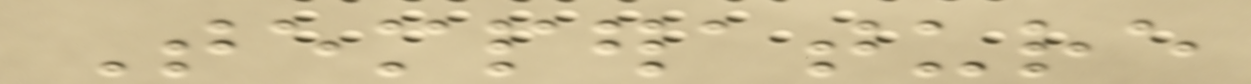Temperature
